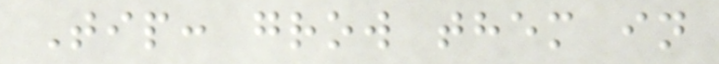Tip: grow them in
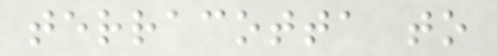terracotta to
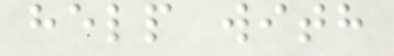help with
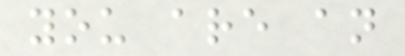you are an
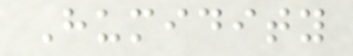Humidity
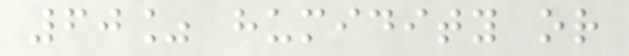60% humidity or
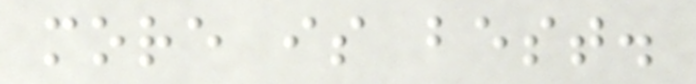more is best.
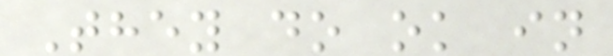They do ok in
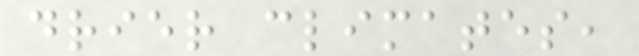drier climates,
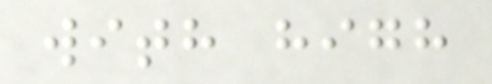with high
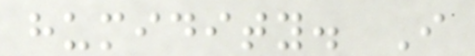humidity. I
